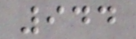944
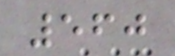560
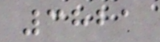3821
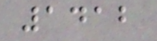1412
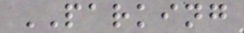PARKING
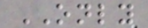ONLY
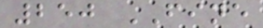250 FINE
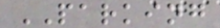PARKING
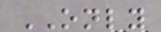ONLY
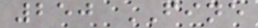250 FINE
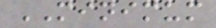MINIMUM
